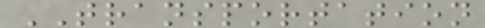TRANSPORTATION
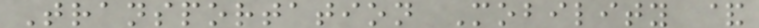Transportation Mobility &
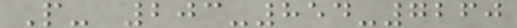P- 203-854-7260
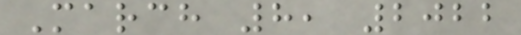March 8, 2022
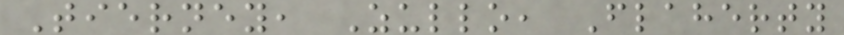Tierney, Zullo, Flaherty
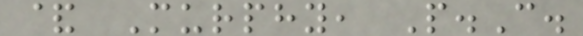& Murphy, P.C.
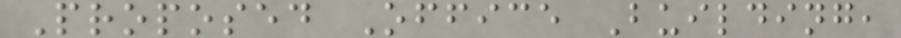Proposed Office Building,
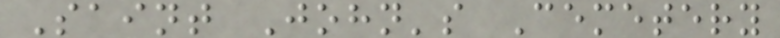Saint John's Cemetery
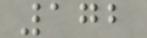172
